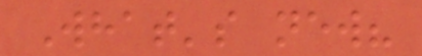What's new?
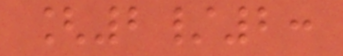[2/2:
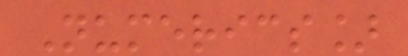Numerics]
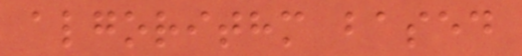algorithm based
